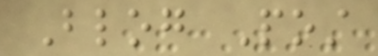Blog Post
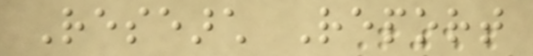Research Report
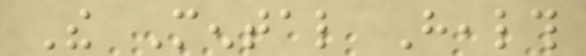The Mental Health
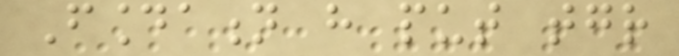Foundation have put together
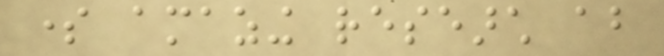some amazing research about
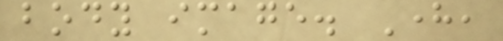body image. Here,
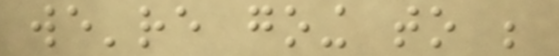we're going to be
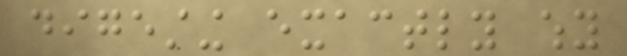digesting exactly why
